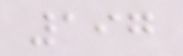197
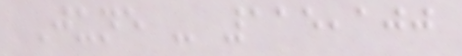June - 115,100
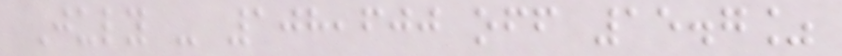July - 108,600 off 15.7%
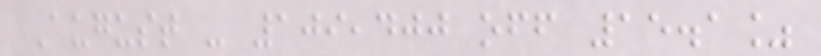August - 109,400 off 15.1%
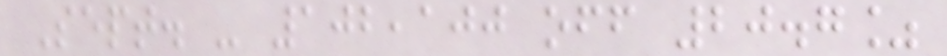Sept. - 102,100 off 20.7%
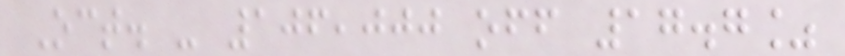Oct. - 106,000 off 17.7%
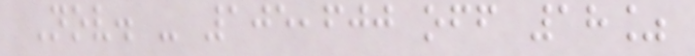Nov. - 105,600 off 18%
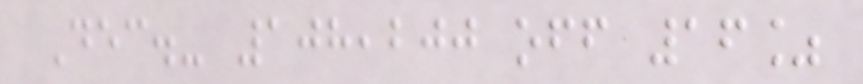Dec.- 108,200 off 16%
